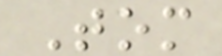Tom
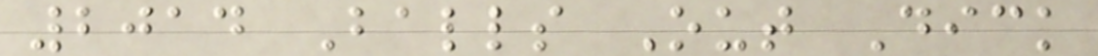2014 Balls Out Dick
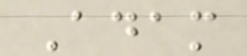Adam
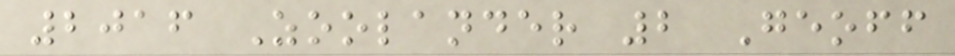2016 Zoolander 2 Geoff
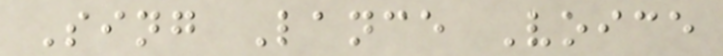Sing Lance Voice
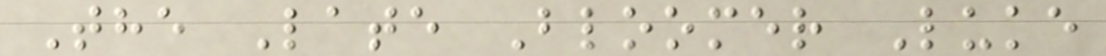The Late Bloomer Luke
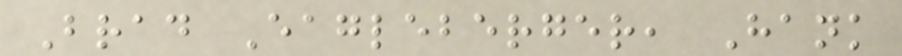Brad Eagleberger, Hank
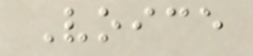Voice
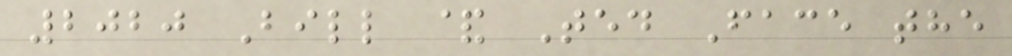2020 Bill & Ted Face the
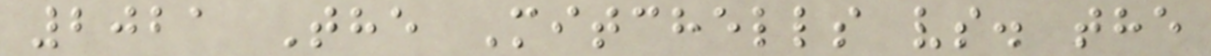2021 The Mitchells vs. the
